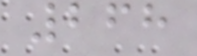268
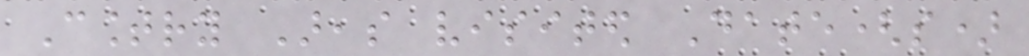Country Areas visited Date(s)
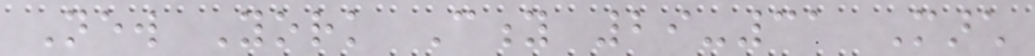New York City 29-31 March
